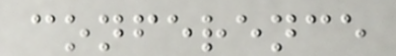conference
